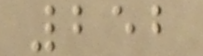252
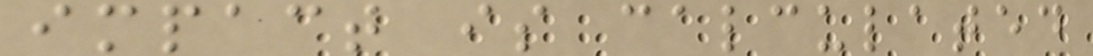impact is calculated
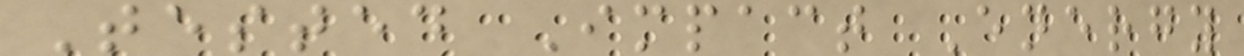Tested Impact Energy
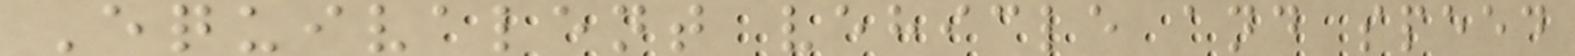Equivalent vehicle and speed
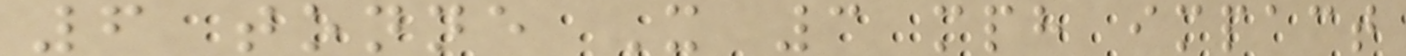6 tonne X 3 mph impact
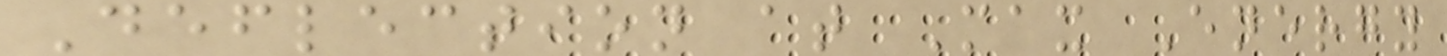Deflection at Max Energy
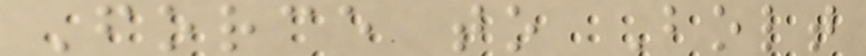Force to Bolt
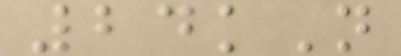24kN
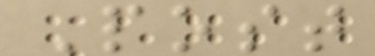Post
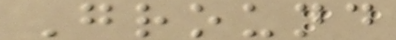Ground
